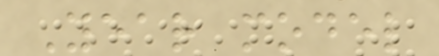Year model
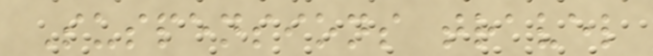Suspensions travel
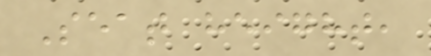Seat height,
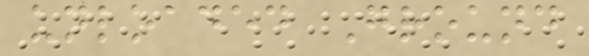unloaded Ground
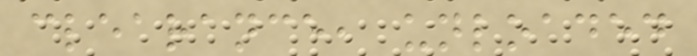clearance, unloaded
